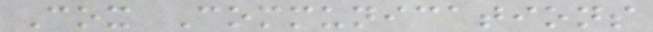Cox Communications
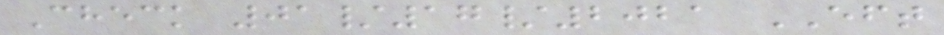Check 01/17/2021 EFT
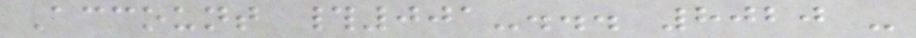Account #001-... 8020 -
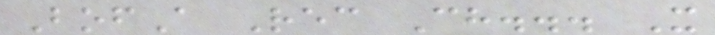BofA Rec Ch... X
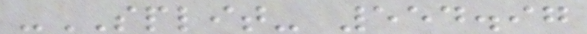-SPLIT- 554.97
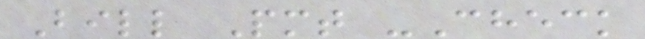Bill Pmt -Check
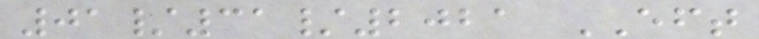01/31/2021 EFT
